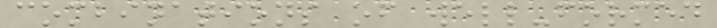combinations of well-formed
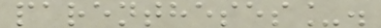parentheses_.
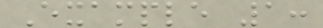Example 1:
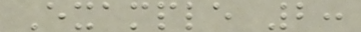Example 2:
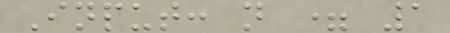Input: n = 1
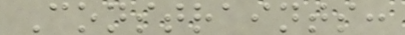Constraints:
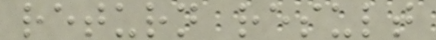return result
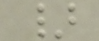}
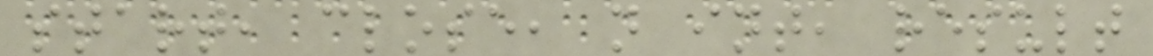start, close, n int, result
